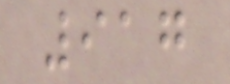917
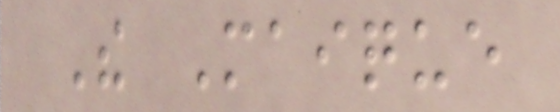The Maique
